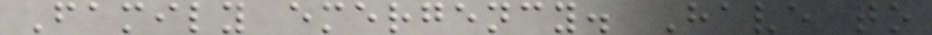Family emergency. Have to
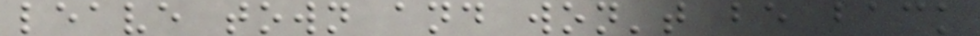leave town and won't be back
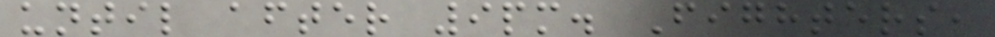until after 9pm. Fighters,
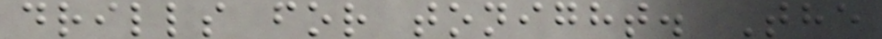drills for tonight. The
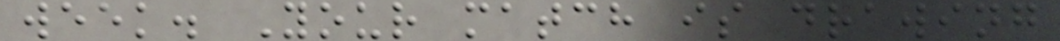week. Your match is drawing
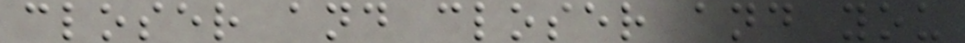closer and closer and you
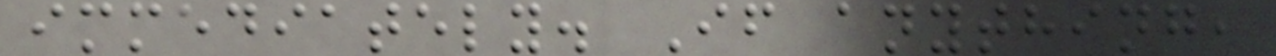immediately. If anything,
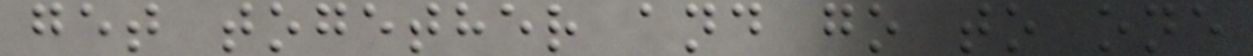get together and go to one
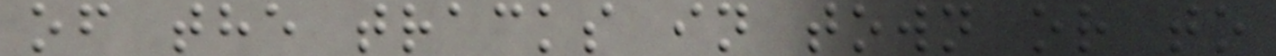of the tracks in town or to
